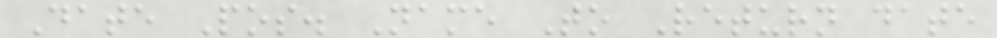Date Pos. Name To Return date
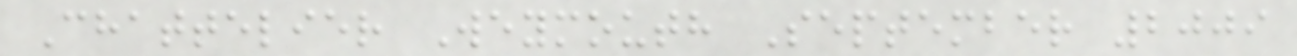Chattelier Weymouth September 2009
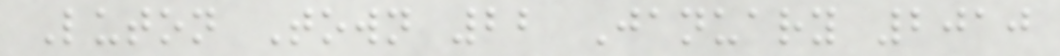Luton Town 22 January 2010
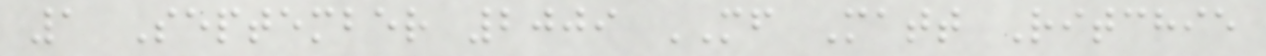1 September 2009 MF Matt Ritchie
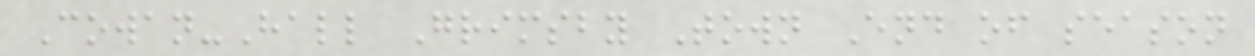Cowan-Hall Grimsby Town End of season
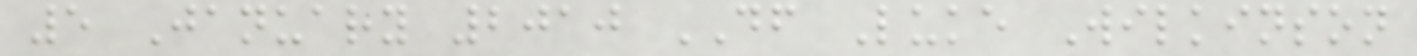5 January 2010 DF Luke Wilkinson
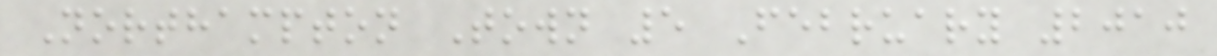Northampton Town 5 February 2010
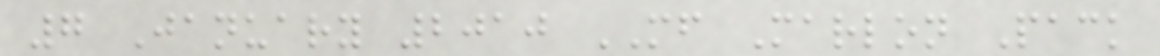7 January 2010 MF Marlon Pack
